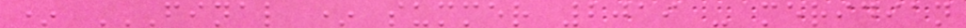* FINAL * SUMMER 2019 - MERIDIAN
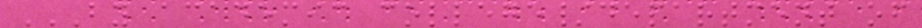BY ACADEMIC COLLEGE/DEPARTMENT OF
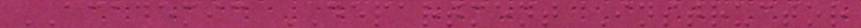ACADEMIC DEPARTMENT Instructor
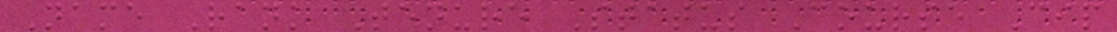Name Rank Tenure Status Course Cip
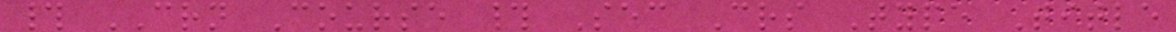# CRN Course # Sec Crs Type Title
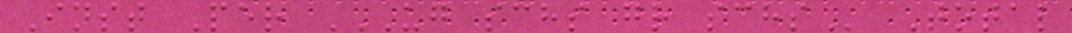Inst Per UG SCHS GR SCHS Total
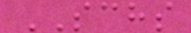SCHS
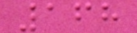168
